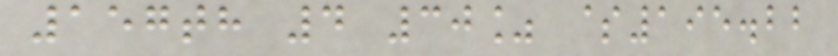157th 4 30% $195.22
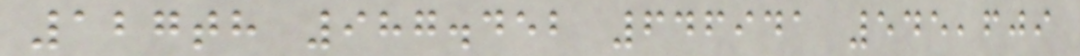127th 987.452 646941 545,609
